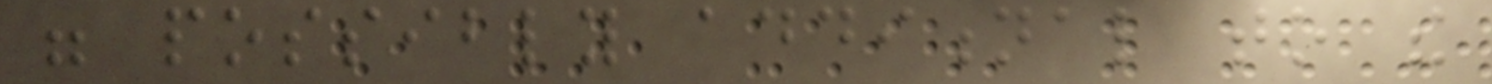were possibly additional to the
